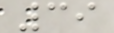39
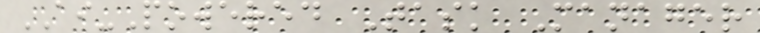AI-Powered Task Manager
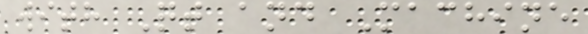with Qt and Machine
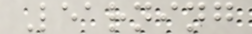Learning
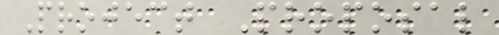Project Proposal
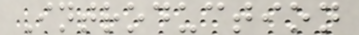Introduction
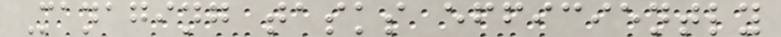Managing tasks efficiently
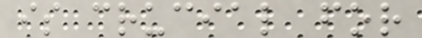is crucial for
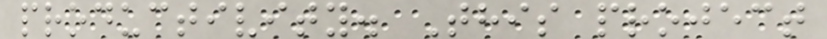productivity. This project
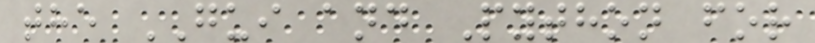the GUI and Python for
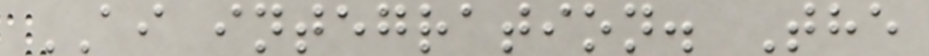AI integration. The
